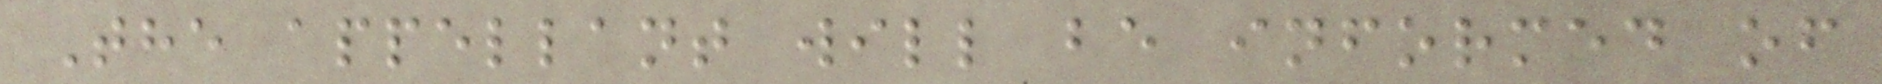The appellant will be informed of
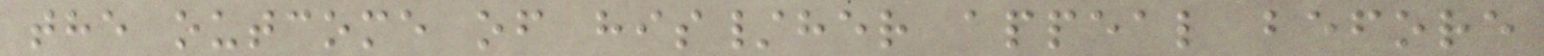the outcome of his/her appeal before
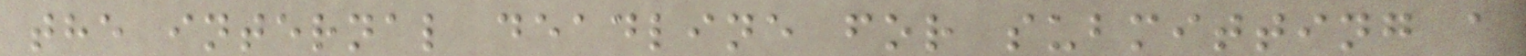the internal deadline for submitting a
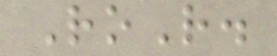RoR.
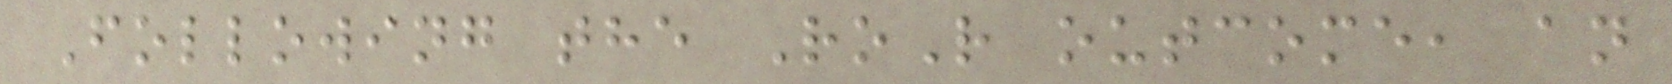Following the RoR outcome, an
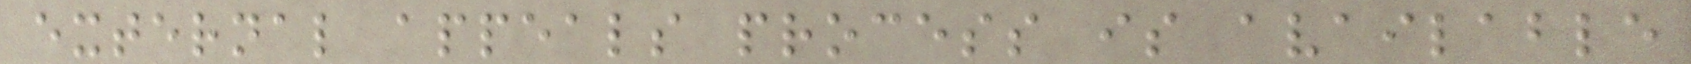external appeals process is available
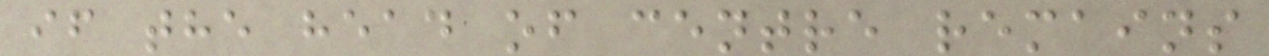if the head of centre remains
